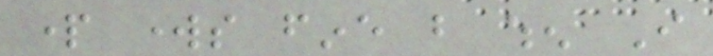part works fine but when I
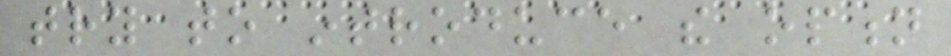try to introduce the option
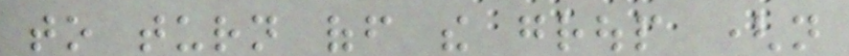to turn off the group (not
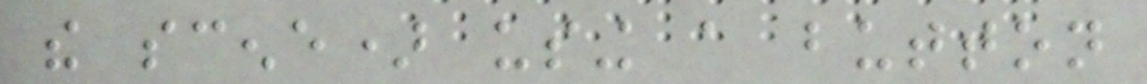the scene) using a button
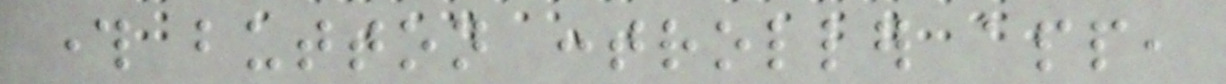through button controller app,
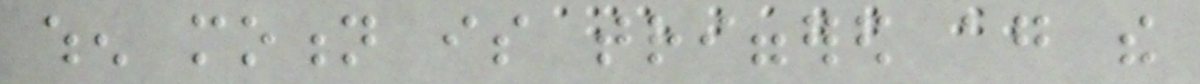when motion is triggered again the
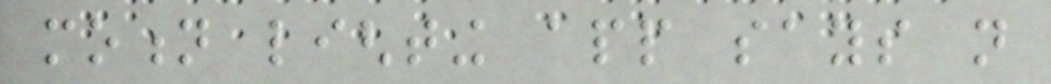motion lighting app says not
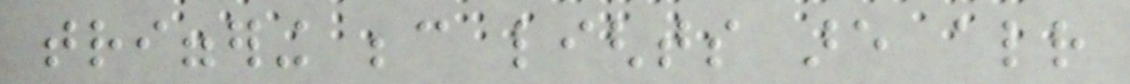triggering because lights are already
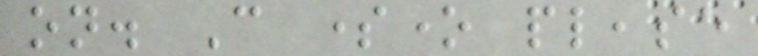on. Can someone please
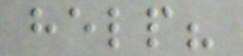help?
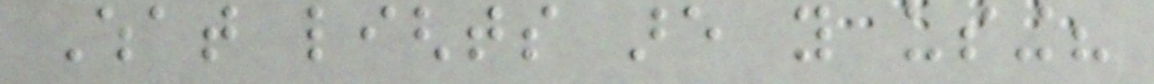What lights are you using?
